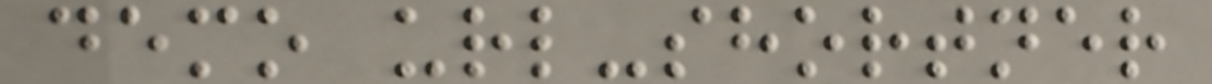demo url-shortner
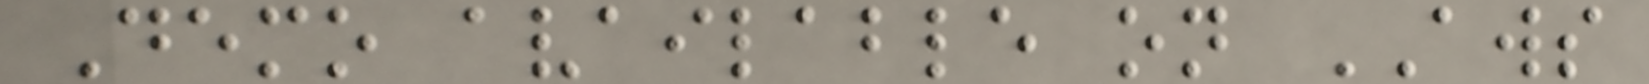Demo available on AWS
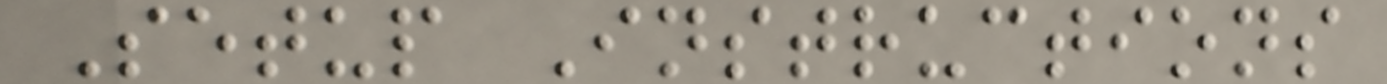Setup Instructions
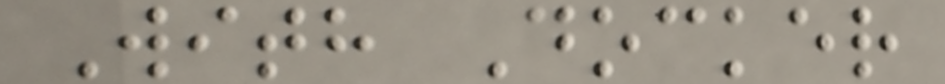With Docker
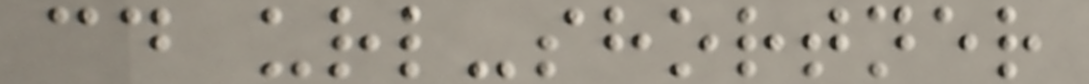cd url-shortner
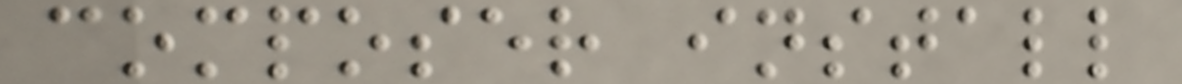composer install
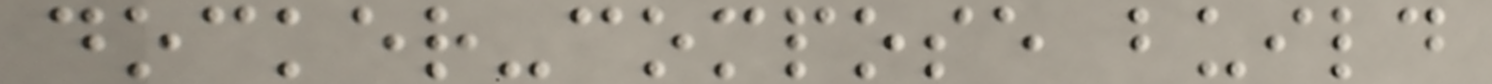docker-compose build
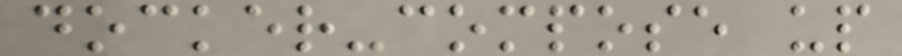docker-compose up
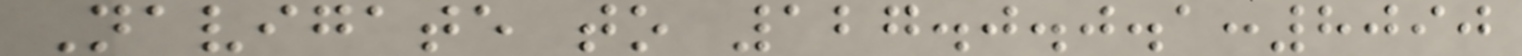Navigate to 127.0.0.1:8090
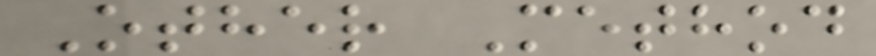Other Method
